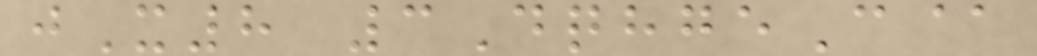jX8 3DqhgeC@
